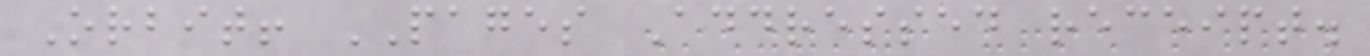Orbit! PAGES Addressed receipt.
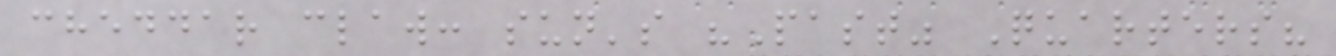cheddar claw: sun's "Past" Quarters?
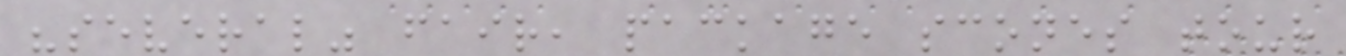"several" fair, package scones tour
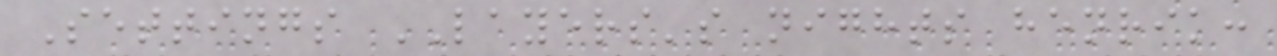Settings LAYERS's nights henrik:
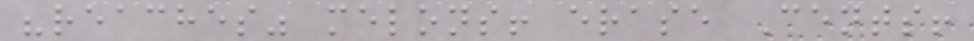"reaches" melons! erase Cents!
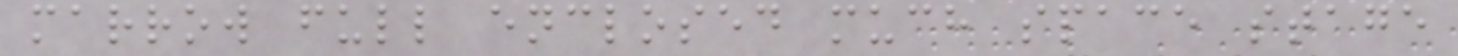marrow full enclosed much space stage
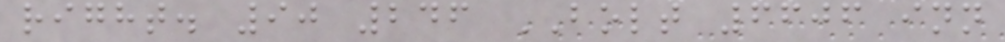right. 90 246 BOLT 6606 inn
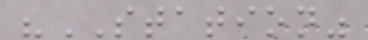"STATION"
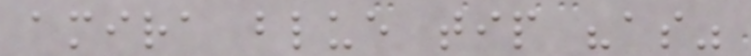amira blue tip "as"
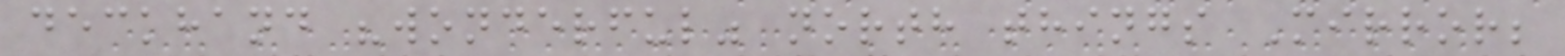deckhand "wonderful" north things Mirror;
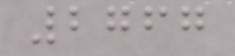2767
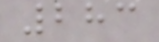283
